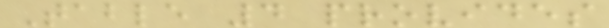Table 4 provides
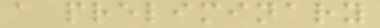a preliminary
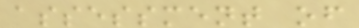assessment of
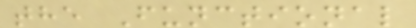the Functional
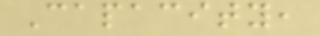Capacity,
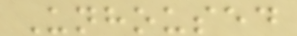Unhoused
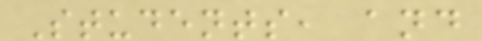Students, and
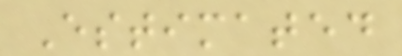Estimated
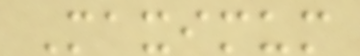Maximum
